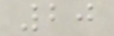20
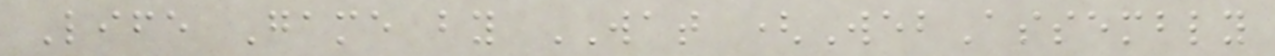Life Game by WAT (WebAssembly
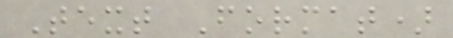Text Format)
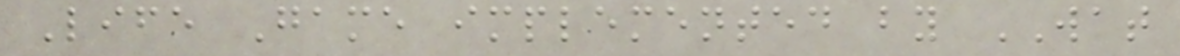Life Game implemented by WAT
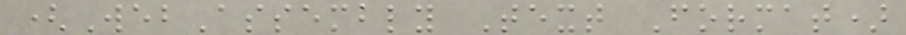(WebAssembly Text Format)
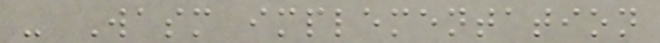- Wasm implementation
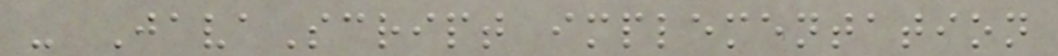- JavaScript implementation
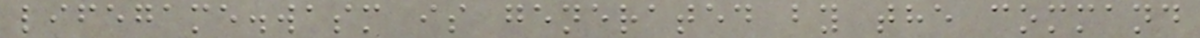lifegame.wasm is generated by the command
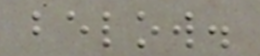below.
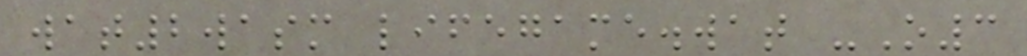wat2wasm lifegame.wat -O3
